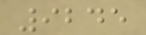9245
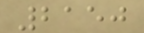2150
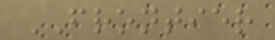FRONTIER
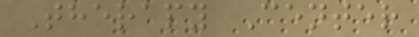Therapy Center
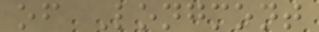of Longmont
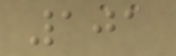101
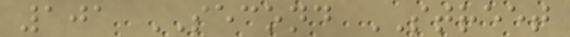101 SECOND STREET
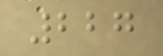227
